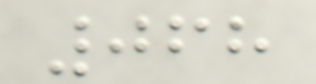068
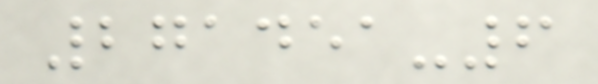271451-6
